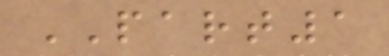PART1
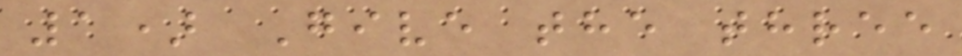1) Give the three
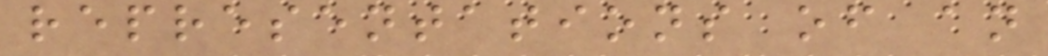representations of an
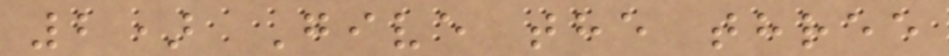2) Give the three
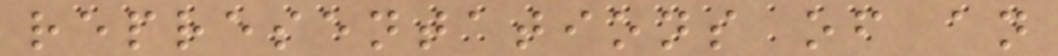representations of an
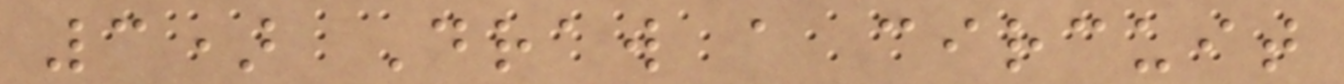3) Draw a circuit
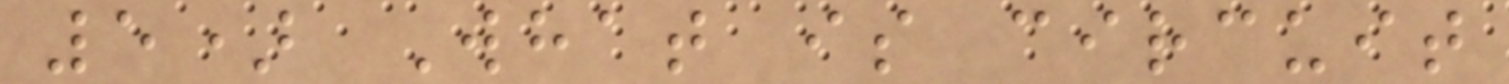5) What is circuit
